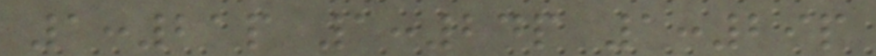1:21p 1:24p 1:29p
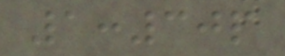1:30p
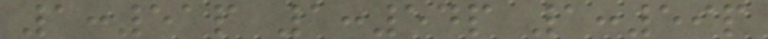1:51p 1:54p 1:59p
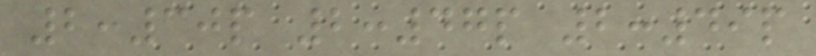2:30p 2:47p 2:49p
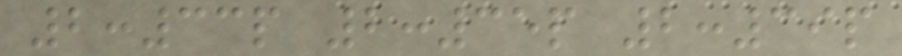2:33p 2:35p 2:39p
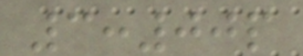3:00p
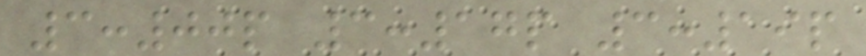3:00p 3:17p 3:19p
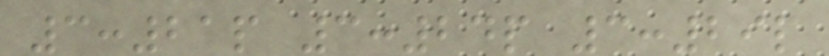3:21p 3:24p 3:29p
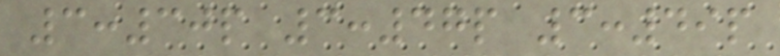3:30p 3:47p 3:49p
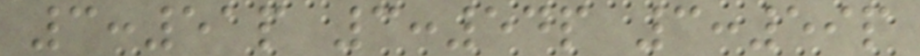3:51p 3:54p 3:59p
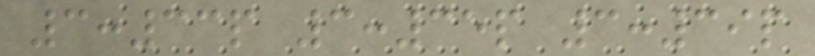3:33p 3:35p 3:39p
